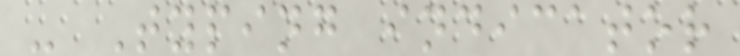- Typing indicator
